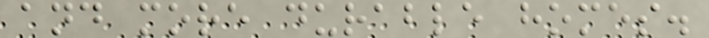and more durable homes.
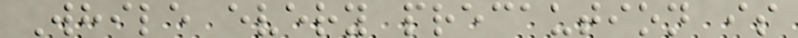While every precaution is
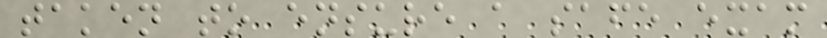taken to ensure a safe exam
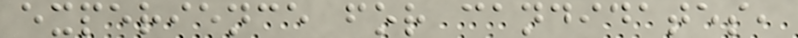experience for candidates,
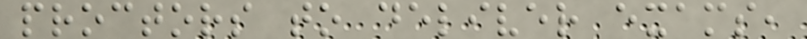proctors to deliver exams,
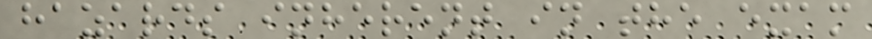hazards inherent in the exam
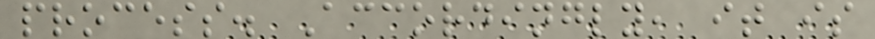process. Accordingly, it is
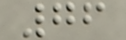76
